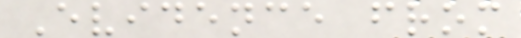Evidence from
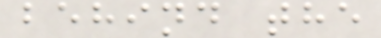behind the
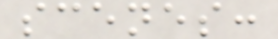scenes:
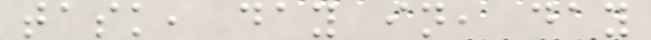task, day in, day
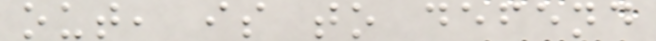out, is to defend
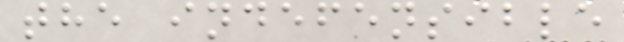the indefensible
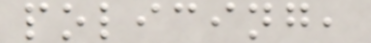policing,
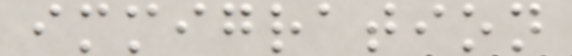immigration
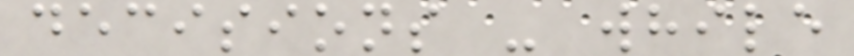decisions - while
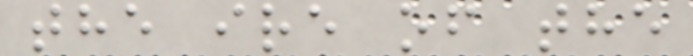the ire of the
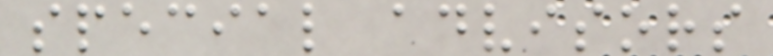special advisors
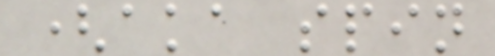(aka spin
